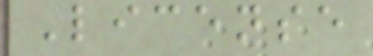License
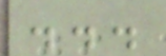...
